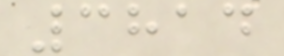3814
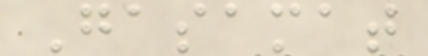Gasamat
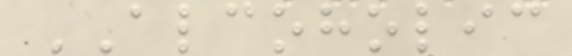ALCOHOLIC
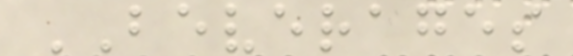BEVERAGES
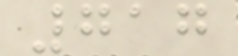717
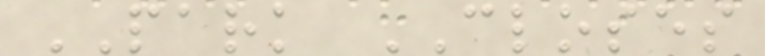PARK CLOSES
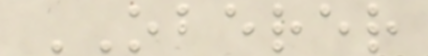OBERER
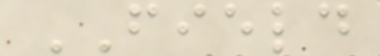FIELD
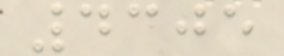4305
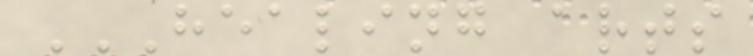HEALING ARTS
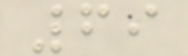69
